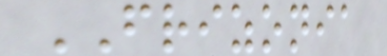FRIZONIA
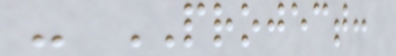- PROJECT:
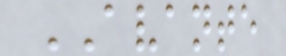AVANTE
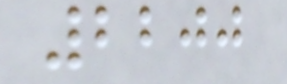2200
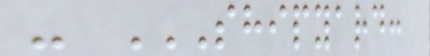- SHIPYARD:
